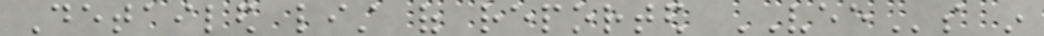Detailed list of reported VEEs in
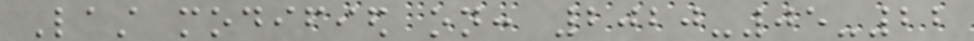Last modified on: 2020-05-22
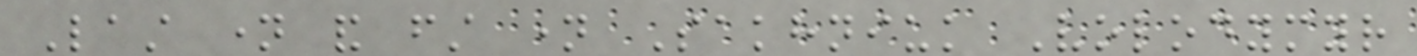Last name and first name Sakhniuk Volodymyr
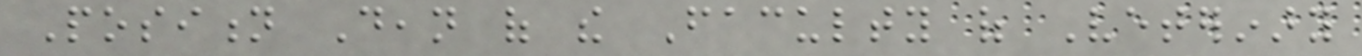Position Dean of the Faculty of Veterinary
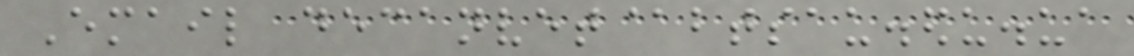Email decanvet@btsau.edu.ua
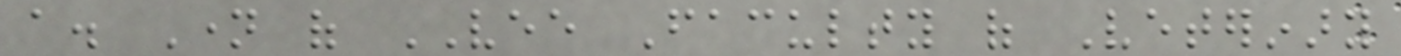a. Name of VEE Faculty of Veterinary
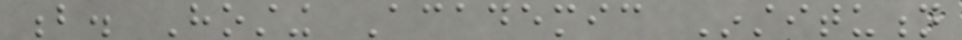b. Hosting Academic Institution
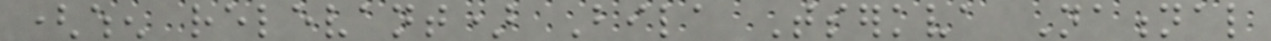(when relevant) Bila Tserkva National
